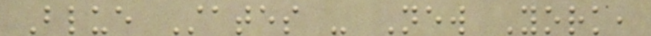Blue States - New York,
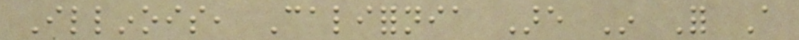Illinois, California Are In For A
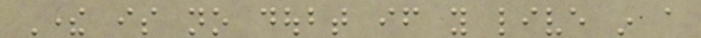There is no doubt if you live in a
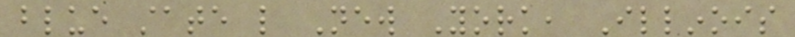blue state like New York, Illinois
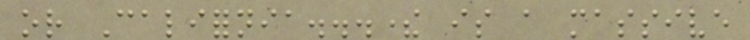or California...there is a massive
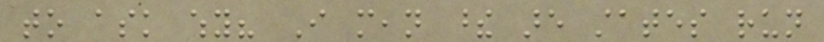to ask why? I mean these are states run
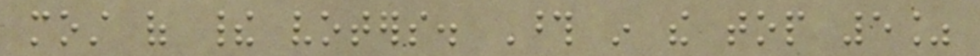most of their voters. Those in the top 5%
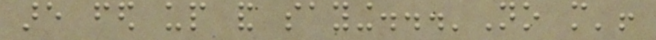are fed up and saying...'No more'!
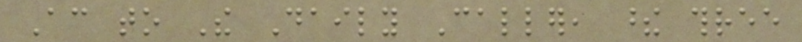According to The Daily Caller, these three
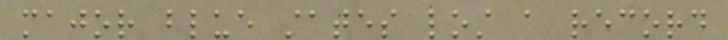major blue states lost a record
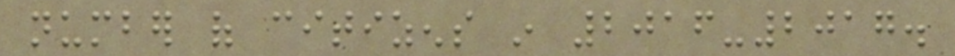number of citizens in 2016-2017.
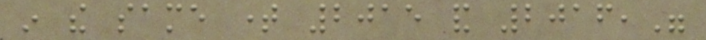in the same time 2015 and 2016,"
